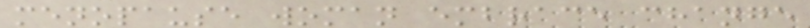menopause woman embrace change
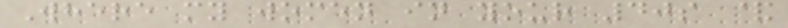Where my women in your 40s &
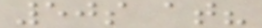50s at?
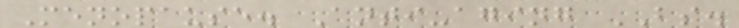Menopause. Anti-aging BS.
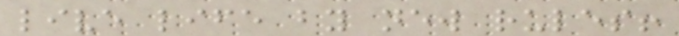live life by new rules!
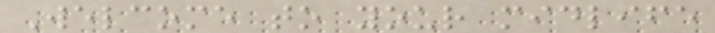Welcome to your midlife
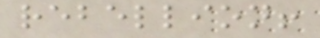rebellion!
